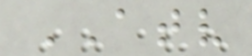ATV
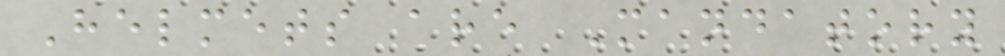Helmets are Mandatory
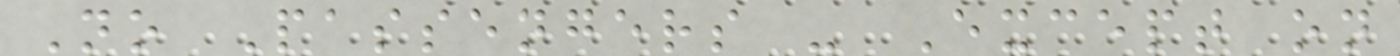No Passengers - Except on
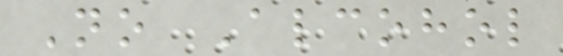No Alcohol
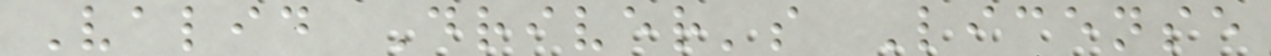Valid Driver's License
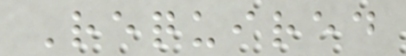Required
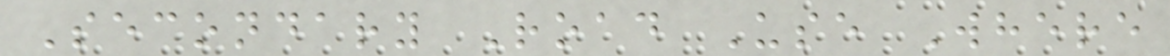Secondary Road Use Where
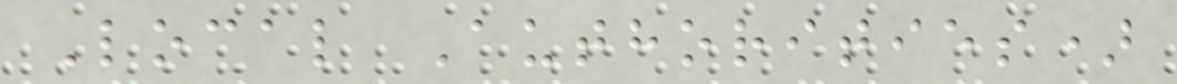Local Authorities)
